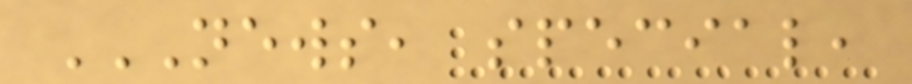NEWS, SPECIAL,
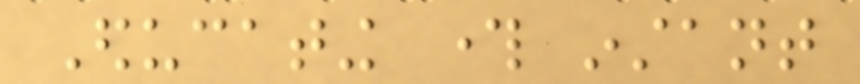Educating through instant
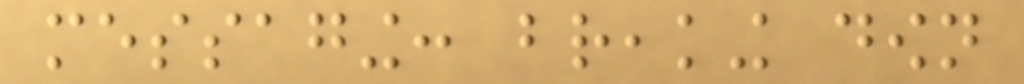messaging: breaking down
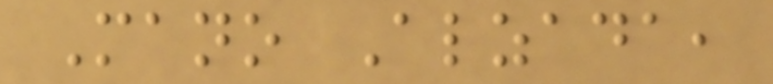Mano Alzada,
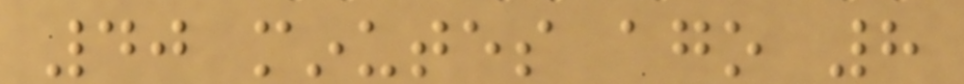40 minutes ago 8
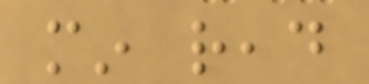min read
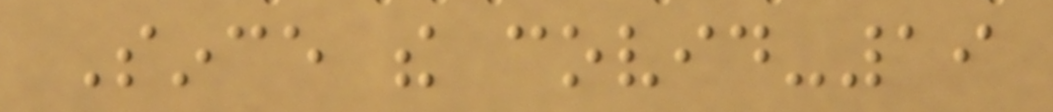Since the covid-19
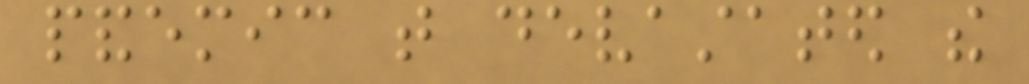pandemic that devastated the
